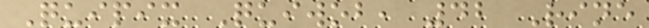Quipix Quiwob, 42 Rine
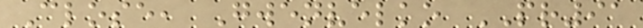Close, Gwenvelko PR91
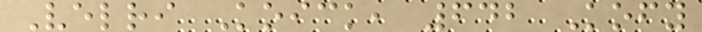Velri Koick, 642 Kofy
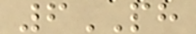6PH
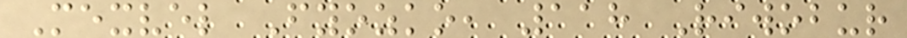Mexvel Fyozko, 118 Riwobur
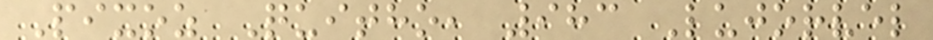Pixoz Quitho, 983 Lujorvel
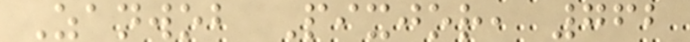Zanwob Pixjor, 762
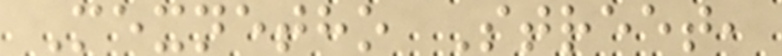Mexnetho Street,
